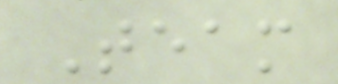Team
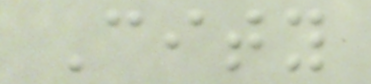City
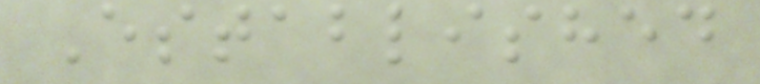Established
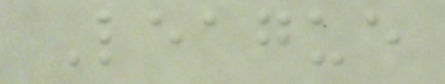League
